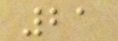21
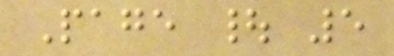Page | 5
